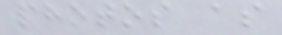photos as
